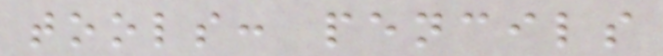tools: pencils
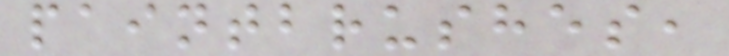paintbrushes,
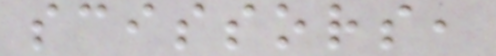scissors,
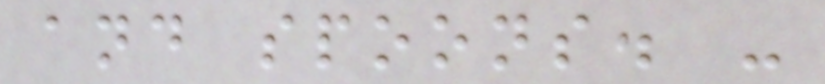and spoons. -
